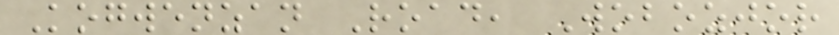Kogwenzan Road, Wobozjor
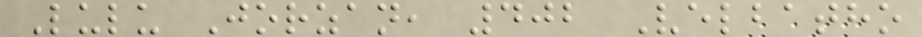Lulu Jorzan, 402 Velbatho
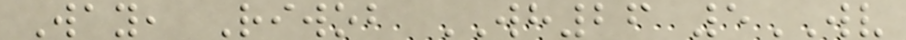Way, Riwob WH26 5WV
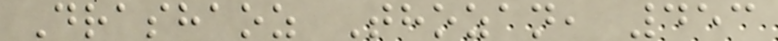Drashaoz Thozan, 453
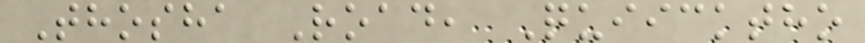Thosha Road, Quiicktho
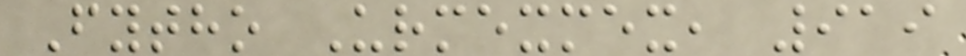Fytho Urmexmex, 919
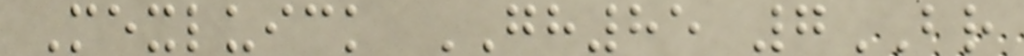Mexluick GH85 7BR
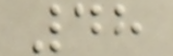48
